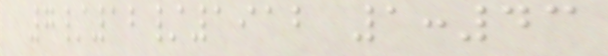7/12/1912 1:43
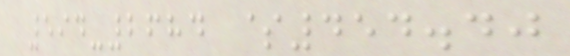594-2684 $454.40
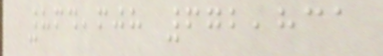864,608 672,831
